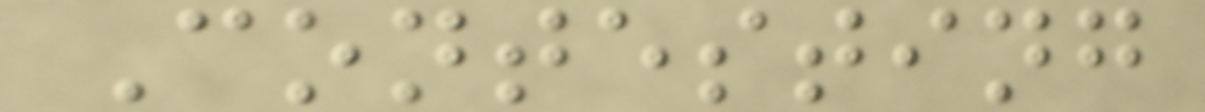Contesting
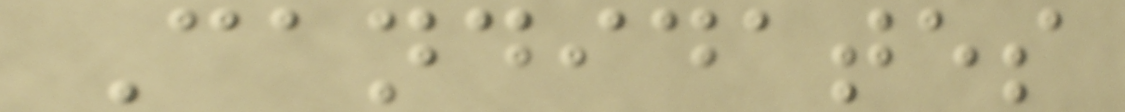Candidates
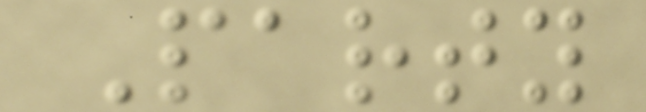Party
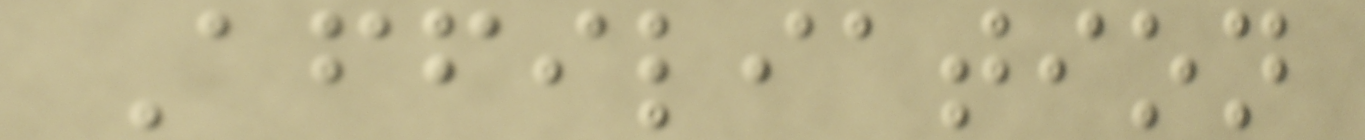Affiliation
